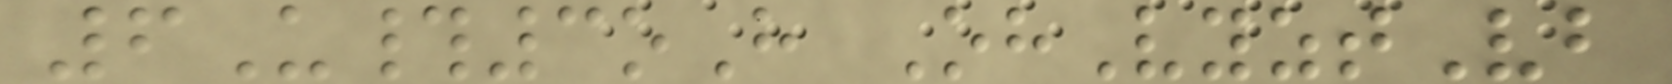6U#3oH OhVyztVb
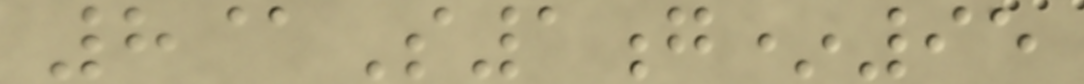8@S1g*95
